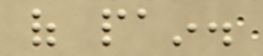of pain.
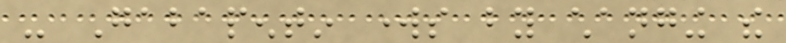- Gabapentin works by changing the
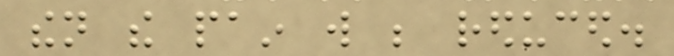then the pain will be reduced.
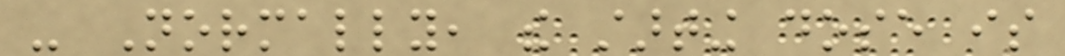- Normally, the starting dose is
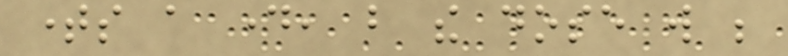times a day, but the dose will be
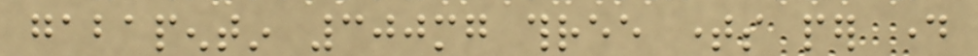gabapentin 300mg three times per day
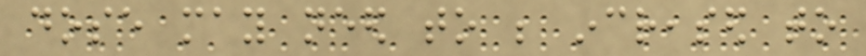dose may need to be increased to
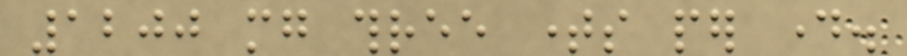1200 mg three times per day.
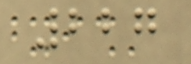227
